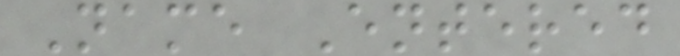Name Entered
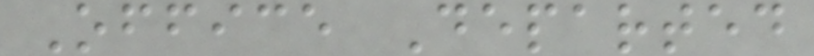Office Departed
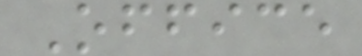Office
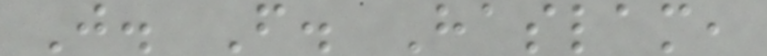J. F. Haslam,
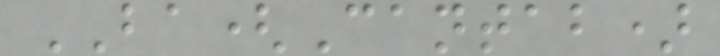BA(Cantab)
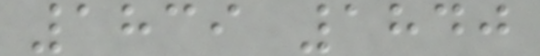1839 1840
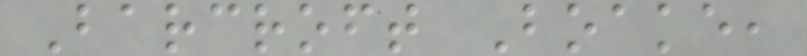Barcroft Boake,
